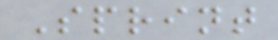Sprint
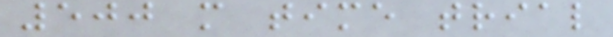500 m time trial
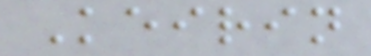Keirin
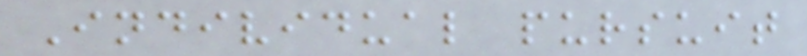Individual pursuit
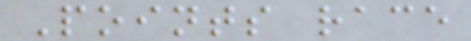Points race
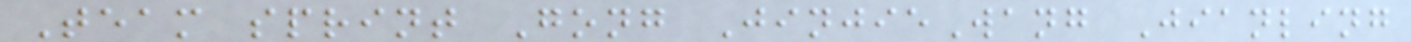Team sprint Gong JinjieWang Jianling
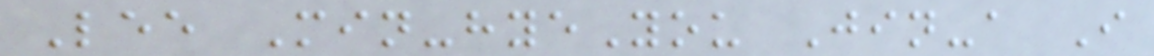Lee Min-hyeYou Jin-a I
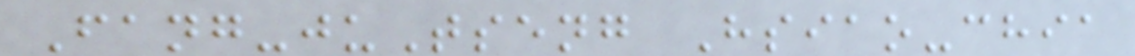Fang-juTseng Hsiao-chia
